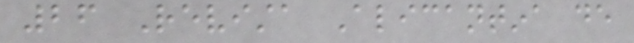26 Revista Alicantina de
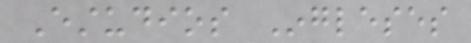Estudios Ingleses
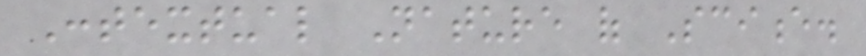Contextual Nature of Science.
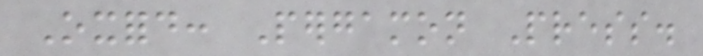Oxford: Pergamon Press.
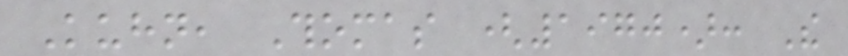Kuhn, Thomas (1970): The
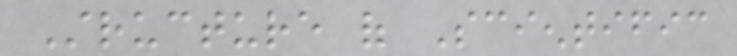Structure of Scientific
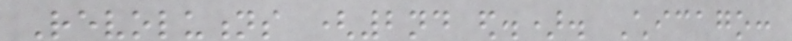Revolutions (2nd ed.). Chicago:
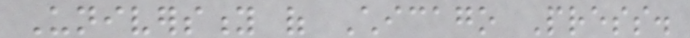University of Chicago Press.
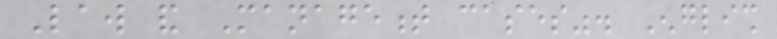Law and Management cases". English
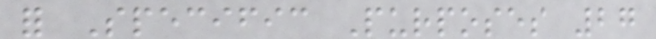for Specific Purposes 27
